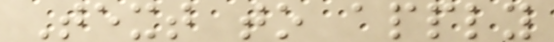Text to apply
